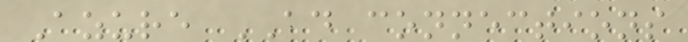Azure AD connections
